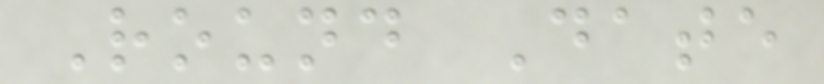Round Date
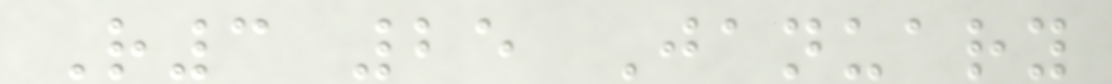R3 25 January
